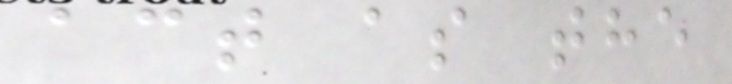act as the
